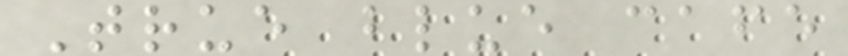True blue cafe
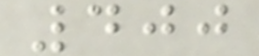400
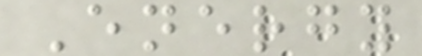Energy
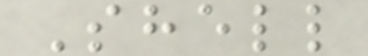Shell
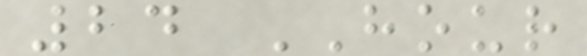24 HOUR
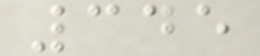345
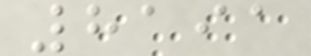8191
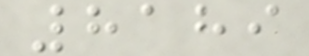8189
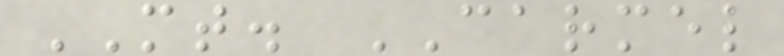MT. CARMEL
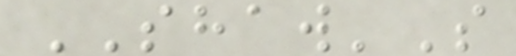SHAW'S
